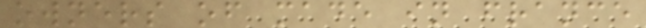owners of made in france
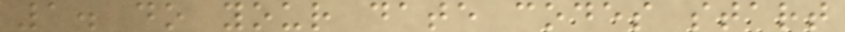1. do your date codes start
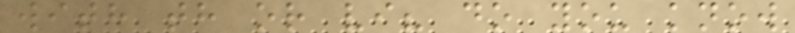with th or vi? do you know
